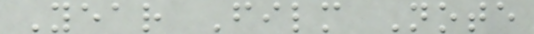Year Film Note
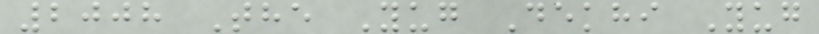2008 The Yug Dekhi Yug
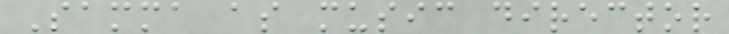Samma as music director
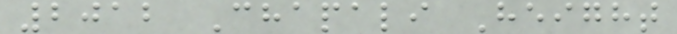2012 Chapali Height
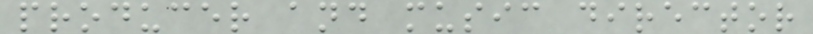producer and music director
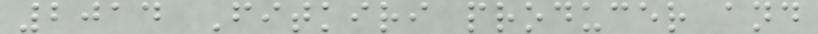2014 Fitkiri producer and
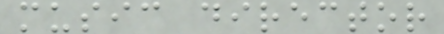music director
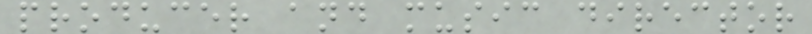producer and music director
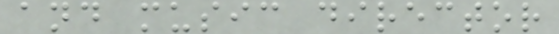and music director
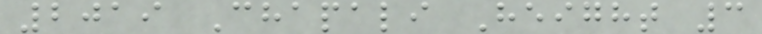2019 Chapali Height 3
